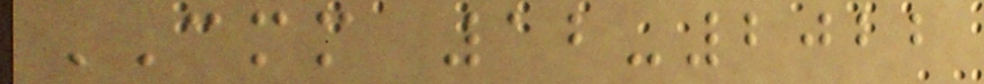CMM 12-2022
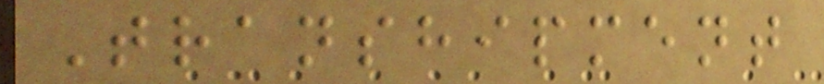Transhipment
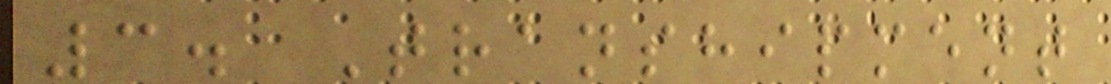3. Transhipment
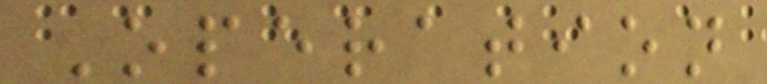Operation
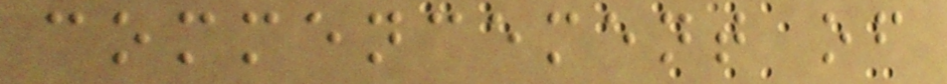commencement of
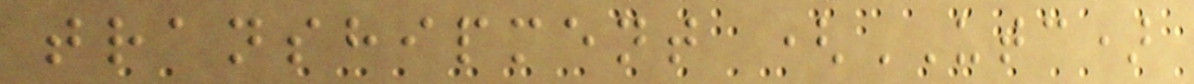transhipment (UTC)
